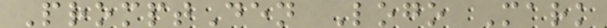PromptDen Logo Mark
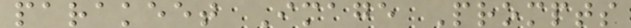parakeet Image Prompts
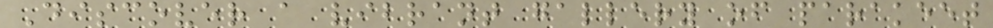Discover a vibrant gallery of parakeet
